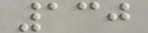130
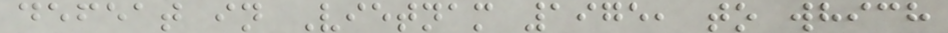defeat in Vietnam 1975, to which
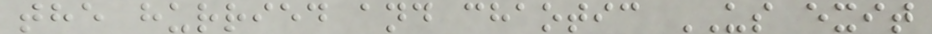the hurried and chaotic US exit
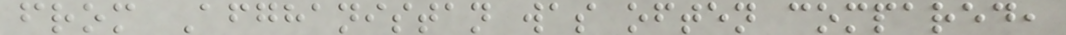from Afghanistan was often compared,
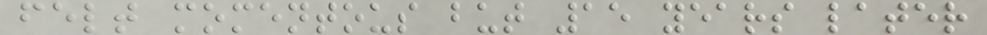felt momentous but 15 years later
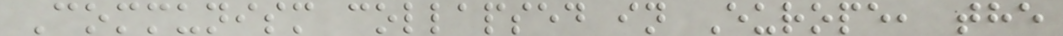Communism collapsed in Europe, the
